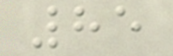85
